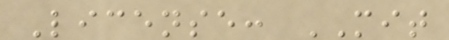License: MIT
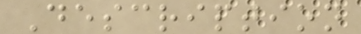Description
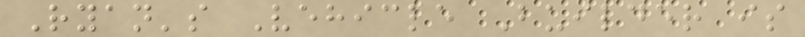Ryan's Vehicle Builder is
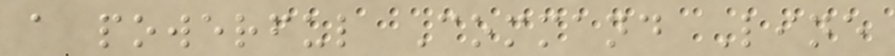a powerful Command Line
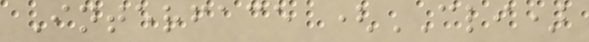Interface (CLI)
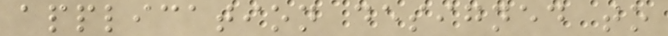application designed to
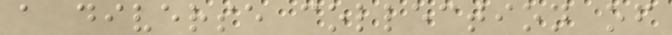a diverse collection of
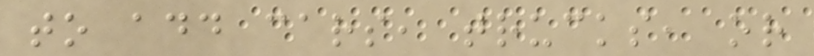to add cars, trucks, or
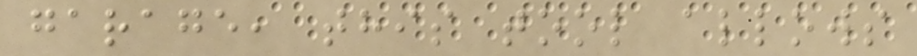garage, this tool allows
